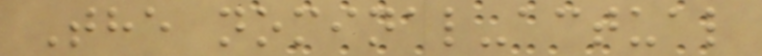The nominal-actual
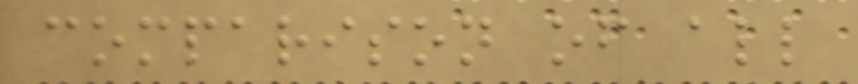comparison of all
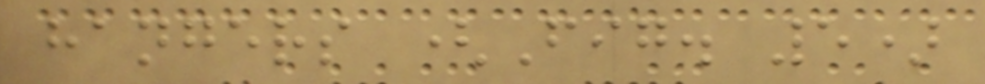hangers (Fig. 5)
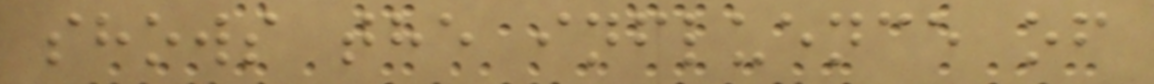shows the influence of
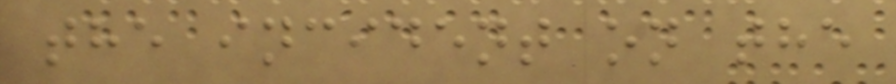the incident on the
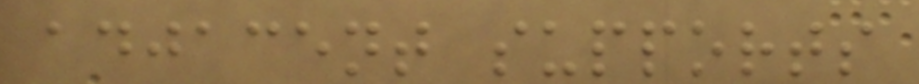adjacent supports
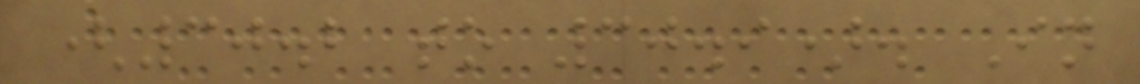(30.2 to 30.9). In
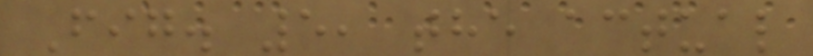Fig. 5, the actual
